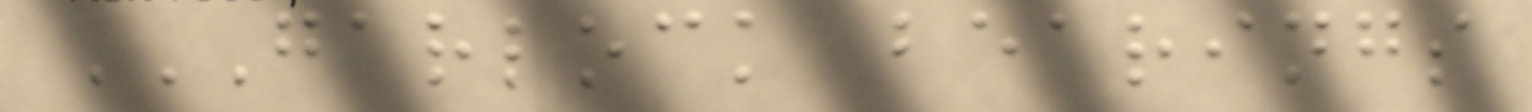GARLOCK BEARINGS
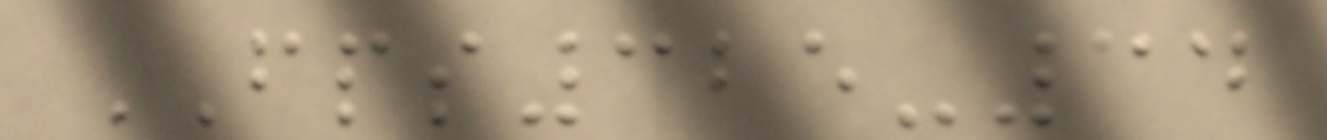FPS325-34
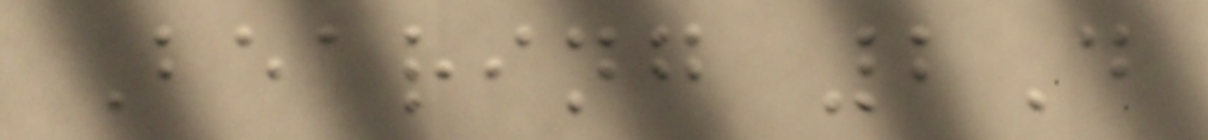Bearing 2D
